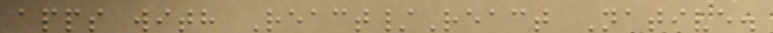apps with React/React Native.
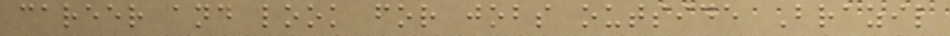career and look for jobs outside Brazil
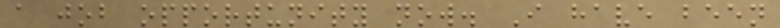a job opportunity now. I have been
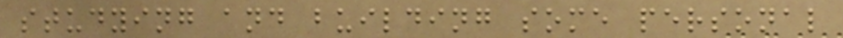studying and building some personal
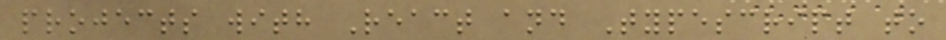projects with React and Typescript to
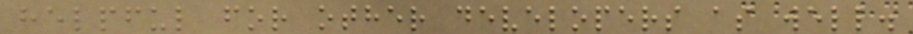helpful for other developers as well.
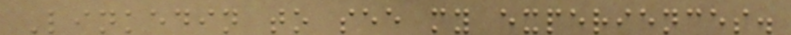Linkedin to see my experiences.
